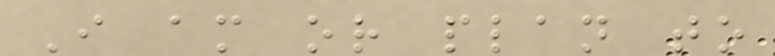I am or plan to
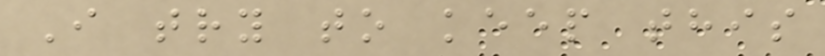I try to keep this
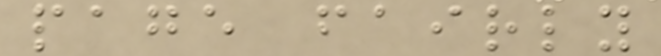page fairly
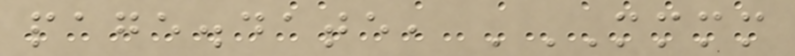page.date, 'MMMM
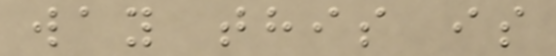way this is
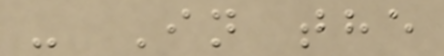- In the
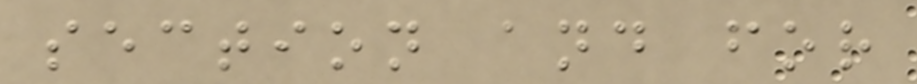section and for
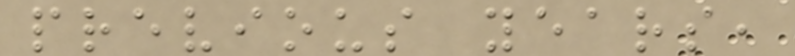previous years,
